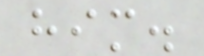him.
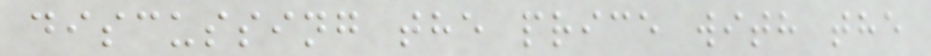discussing the price with the
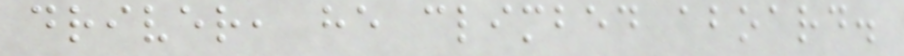driver, he climbed aboard.
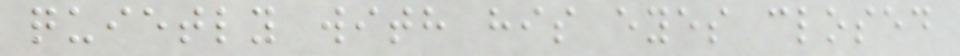quietly with his eyes closed
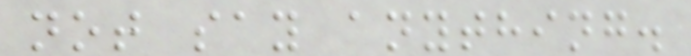not say anything.
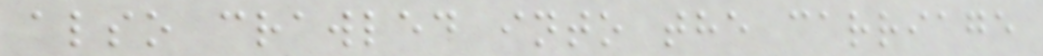also crawled into the carriage
